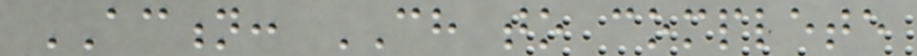ACTION: CH to complete
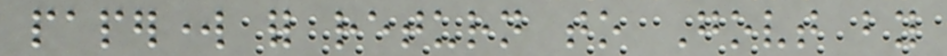paperwork for return to Govt by
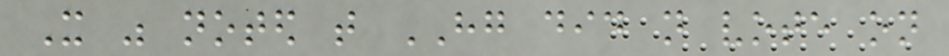It was noted that HG did not vote on
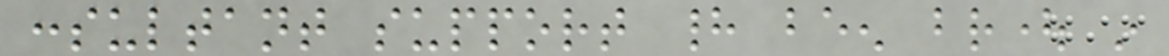consultant support had been brought in
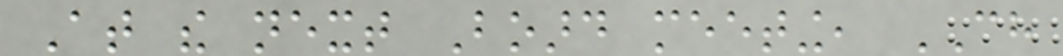At the next Board meeting, CH
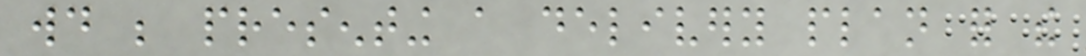would be presenting a delivery plan for the
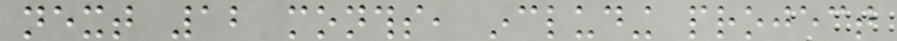next 12 months, including project
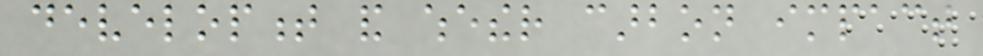development and whether carbon impact
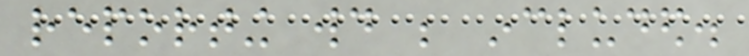reporting would be included.
